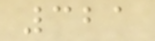321
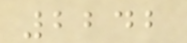2242
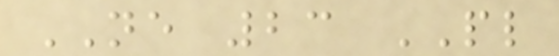NE 23 PL
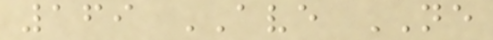169 AVE NE
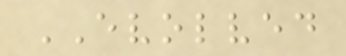EVOLVED
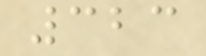323
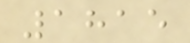1815
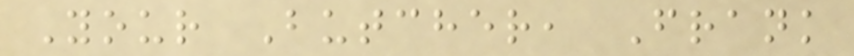Your Butcher, Frank
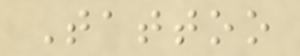Tattoo
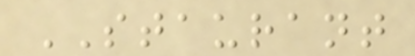STAURANT
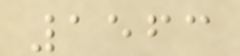1563
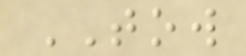TOW
